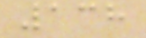138
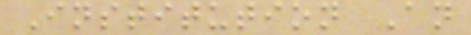Institution An
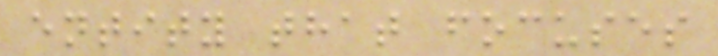entity that focuses
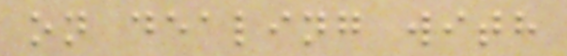on dealing with
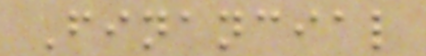Financial
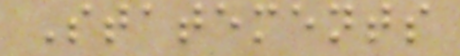Statements
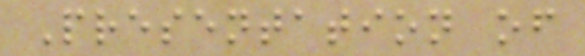Presentation of
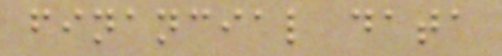financial data
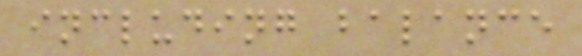including balance
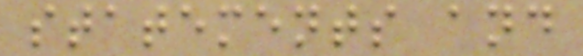statements and
